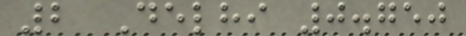2 Delhi 0.750
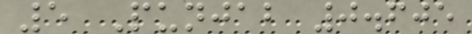5 Punjab 0.605
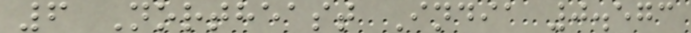6 Northeast India 0.573
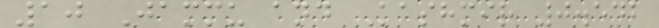10 Jammu and Kashmir 0.542
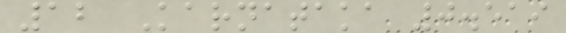12 Karnataka 0.519
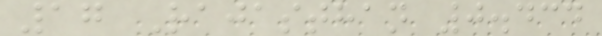17 Rajasthan 0.434
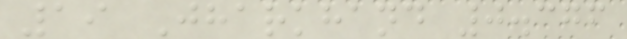19 Jharkhand 0.376
